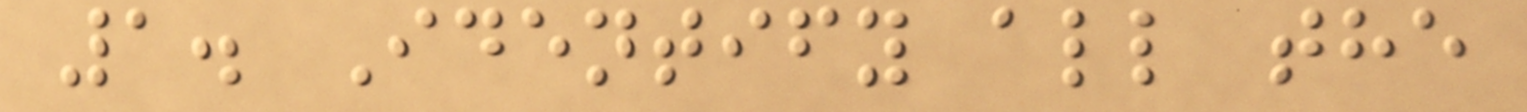1. Identify all the
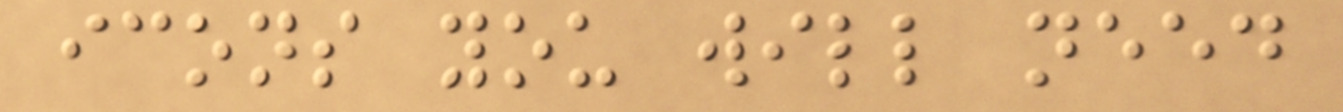icons you will need
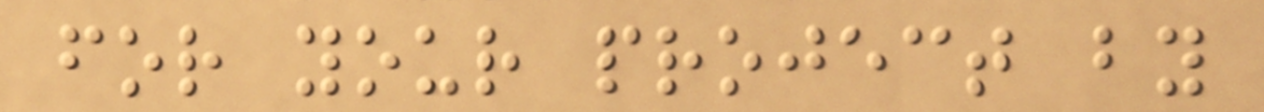for your project by
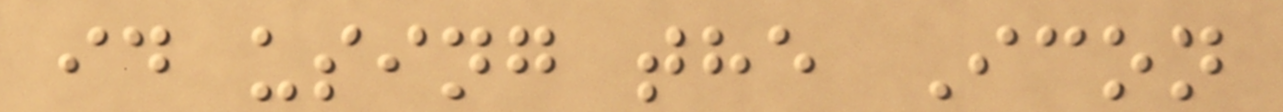id using the Icon
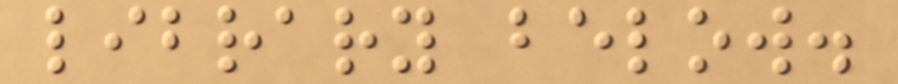library below.
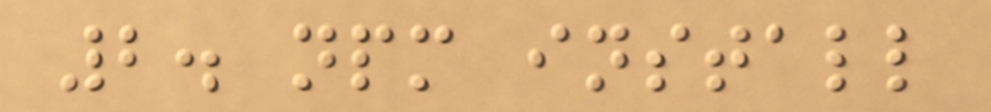2. npm install
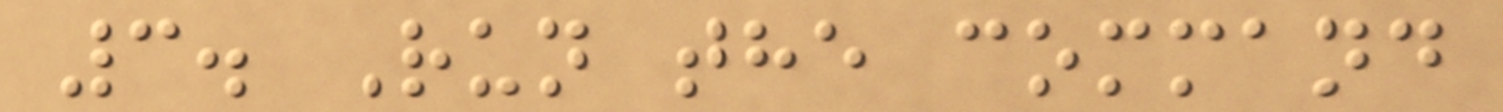3. Run the command
